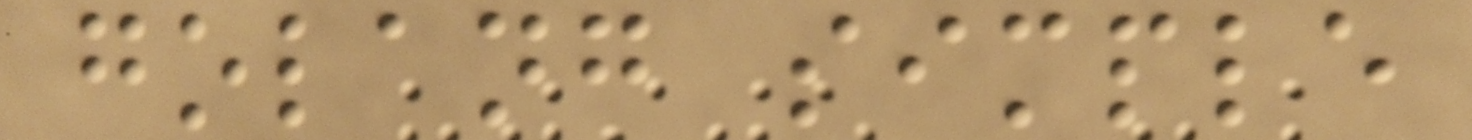golang simple
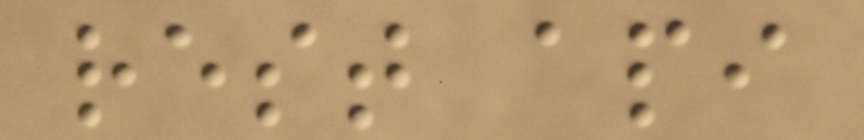rest api
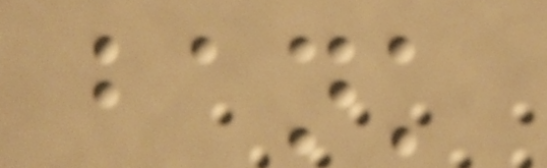bank
